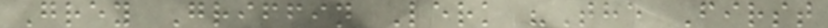Grey Griffin Lerk "The First
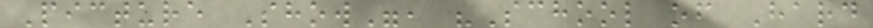Picture Show", "School of Hard
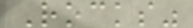Rocks"
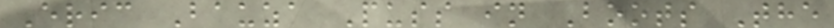Eric Bauza Puss in Boots The
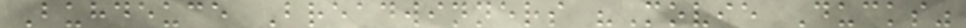Buhdeuce Breadwinners "Movie Ducks"
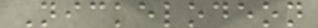Nickelodeon
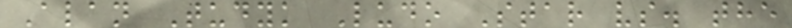Alan Tudyk Ludo Star vs. the
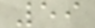59
